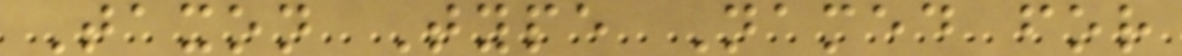Taxon Type Named for
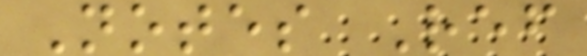Notes Ref
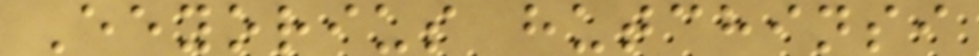Eeyorius hutchinsi
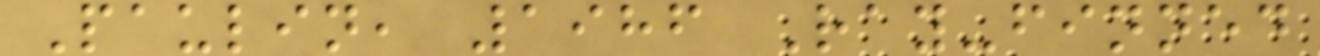Paulin, 1986 Ray-finned
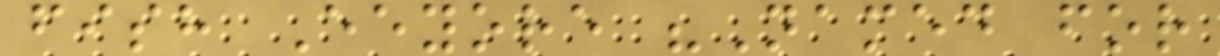fish Eeyore "Named for
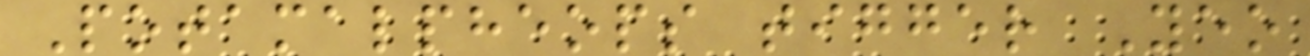Potamalpheops tigger Yeo
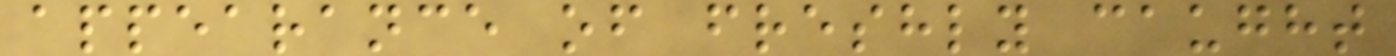appearance of freshly caught
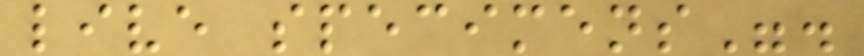live specimens".
